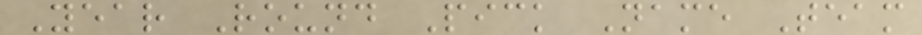Year Round Pick Name Team
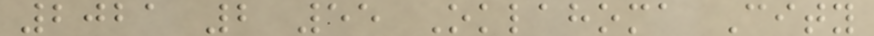2021 2 55 Oklahoma City
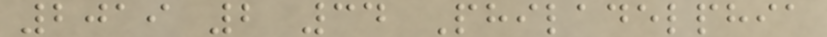2019 2 34 Philadelphia
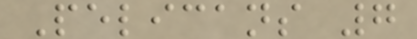Pelicans 7
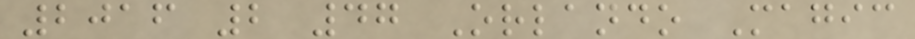2016 2 47 Orlando Magic
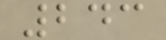243
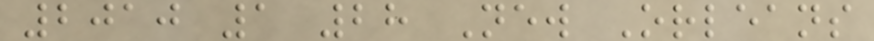2010 1 28 New Orleans
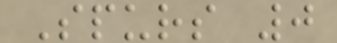Spurs 0
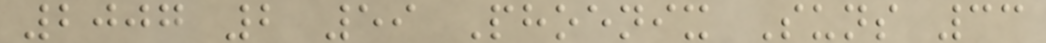2007 2 59 Phoenix Suns 33
